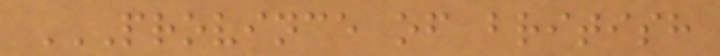PROVINCE OF BRITISH
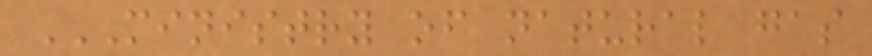MINISTRY OF NATURAL GAS
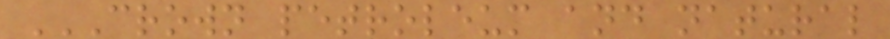CROWN PETROLEUM AND NATURAL
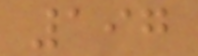197
